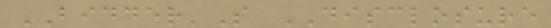BIDDER'S DISCLOSURE
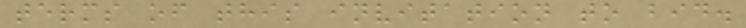terms of this invitation to bid.
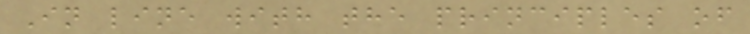In line with the principles of
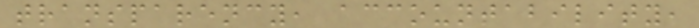transparency, accountability,
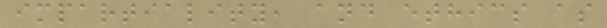impartiality, and ethics as
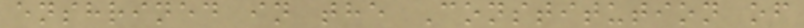enshrined in the Constitution of
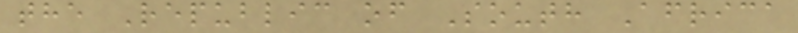the Republic of South Africa
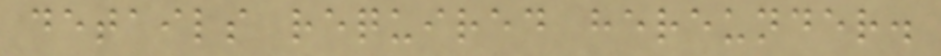details required hereunder.
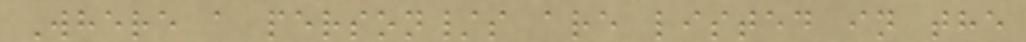Where a person/s are listed in the
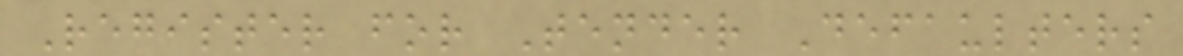Register for Tender Defaulters
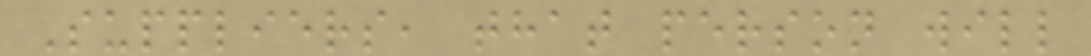Suppliers, that person will
